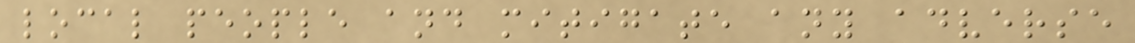local people and mitigate any adverse
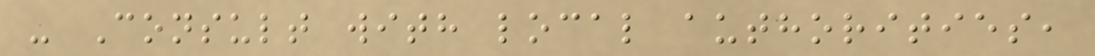- Consult with local authorities,
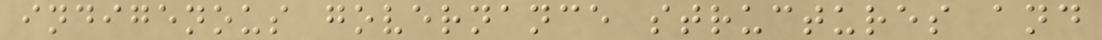indigenous governance structures and
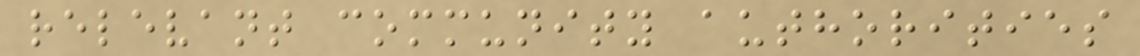relevant community authorities
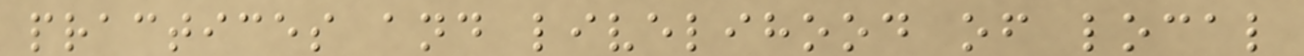practices and livelihood of local
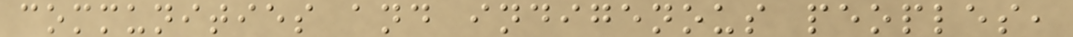communities and indigenous peoples,
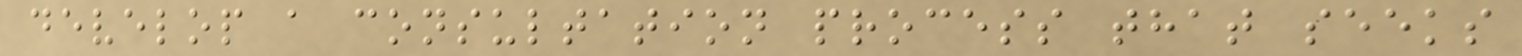develop a consultation process that seeks
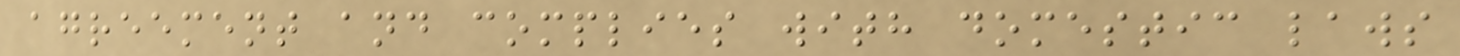agreement and complies with domestic laws
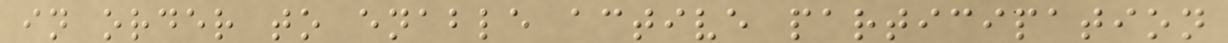in order to enable active participation
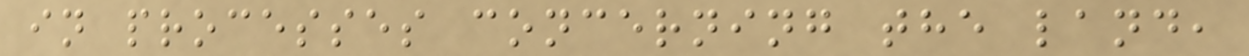in processes concerning the land,
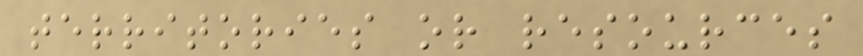territories or resources
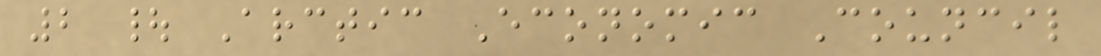2 | Arctic Economic Council
